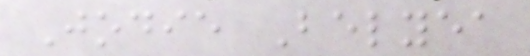Jodie Belyea
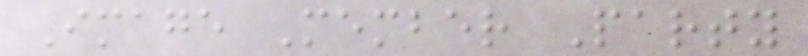Image Member Party
